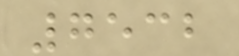7532
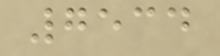7534
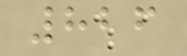826
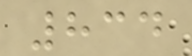834
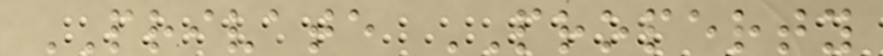PRIVATE PROPERTY
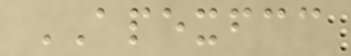APEXFCC
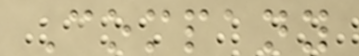Company
